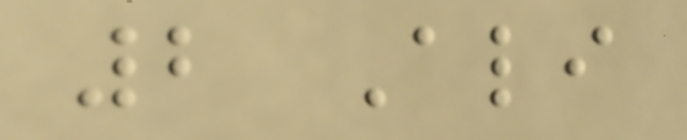2 Ali
